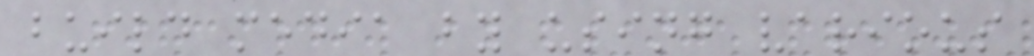build media by using various
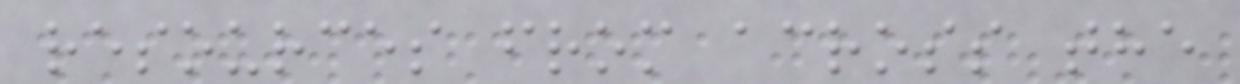resources from across the
